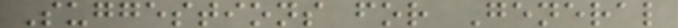Suggestions for General
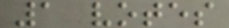1 votes
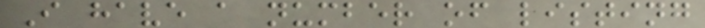I have a number of listing
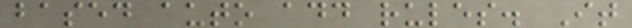based auto add rules. It
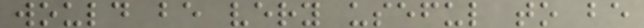would be very useful to be
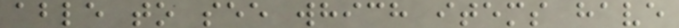able to see which items have
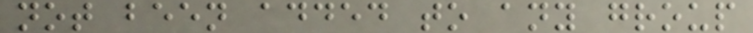not been added to any group
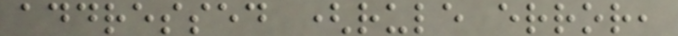addressed (rule error,
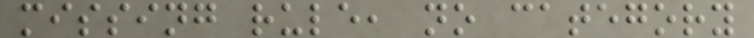missing rule, no category
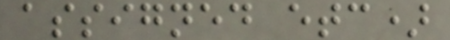assigned etc)
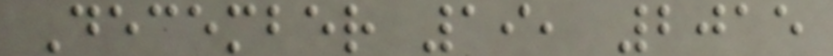December 19, 2015
